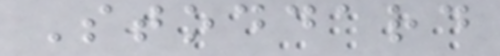Stoddard
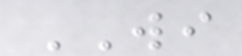WI
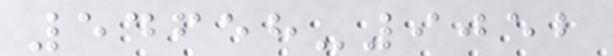54658-9052
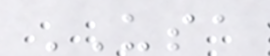USA
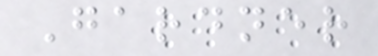Gardner
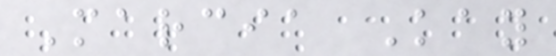Marcia Kay
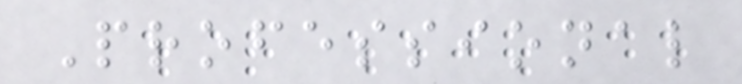Professional
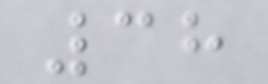38
